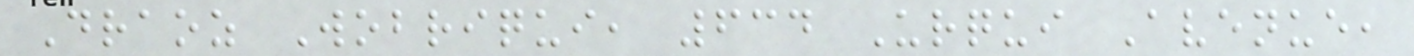Draoz Wobriqui, 634 Urqui Avenue,
